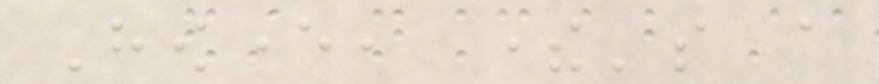However, there's a
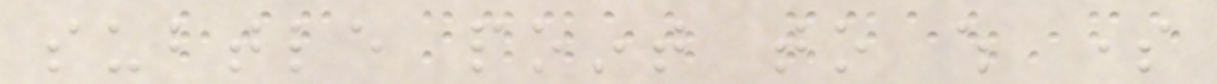subtle point to which some
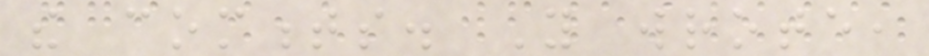the comments. You wrote,
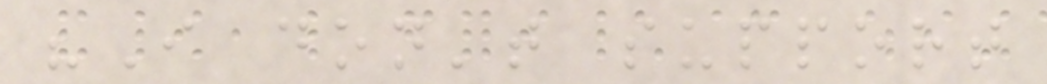"I don't support
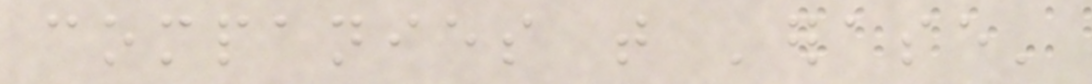companies that 'erase'
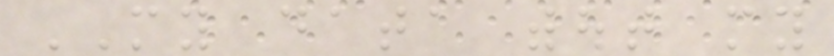MY data without my
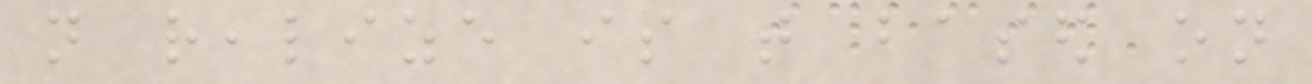not realize is that based on
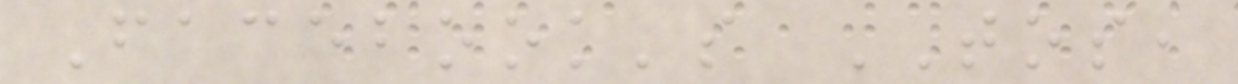Facebook's TOS,
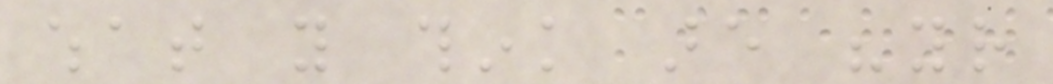what you think are "your
